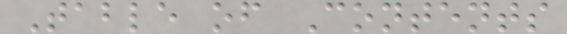Table of Contents
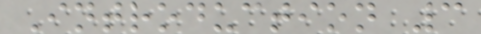Introduction 3
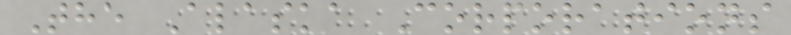The Alaska Corporations
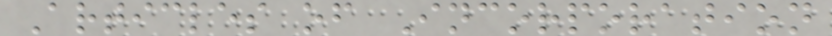Articles of Incorporation
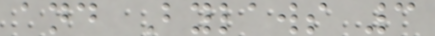and Bylaws 3
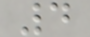4
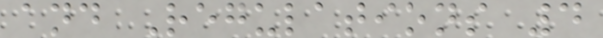and Regulations 4
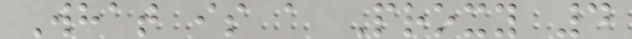What is a Proxy 4
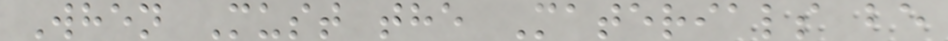When Must the Materials be
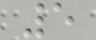5
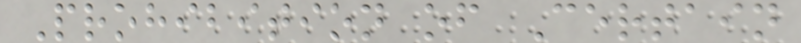Prohibition of Certain
